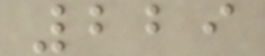229
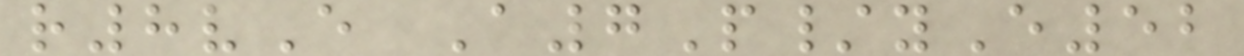r8vE A7P/yE52
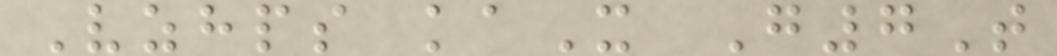Vzhps kaX G7T
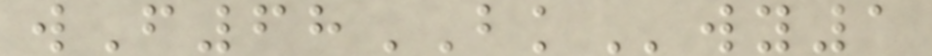wF68BKwy1
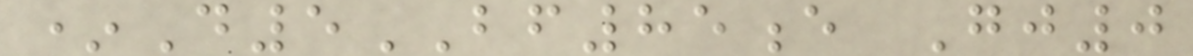*D5BF85e Gj0
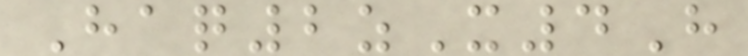Haq2zX4H
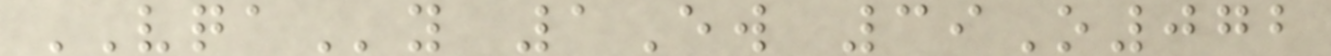VQAy 1Ew 39O072
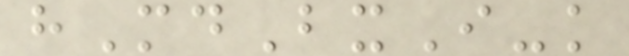hMdBxI-k
